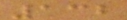132
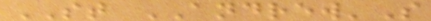ST ANDREW'S
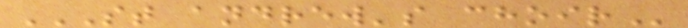ST ANDREW'S CHOIR
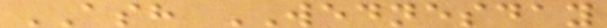ASH WEDNESDAY
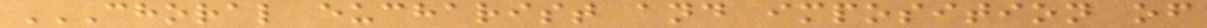CHORAL EUCHARIST AND IMPOSITION OF
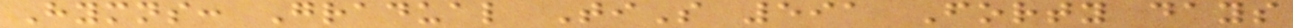Hymns: Gradual TiS 591 Forty days
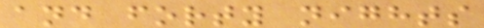and forty nights
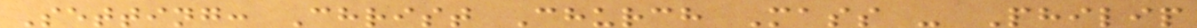Setting: Christ Church Mass - Philip
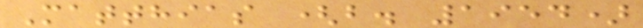Matthias (b. 1954)
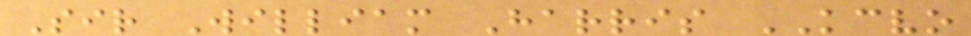Sir William Harris KCVO
